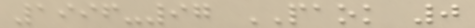1996-97 PAOK 0
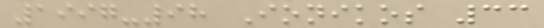1997-98 Ionikos 33
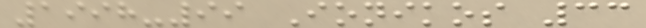1998-99 Ionikos 33
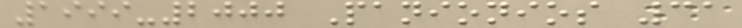1999-2000 Panionios 31
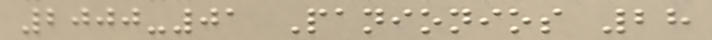2000-01 Panionios 28
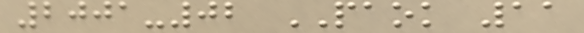2001-02 PAOK 11
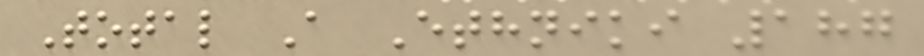Total A Ethniki 187
